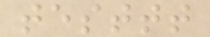testtt
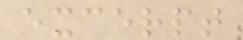excerpt
